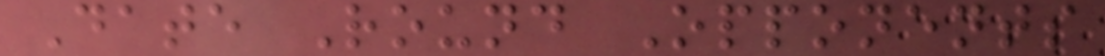Date Round Opponents
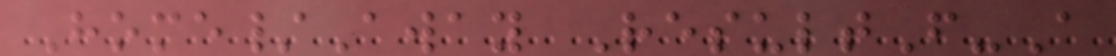Home/Away ResultF-A
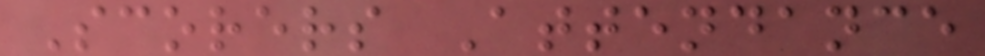Scorers Attendance
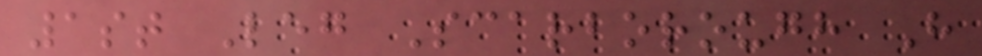1st Leg Scarborough H
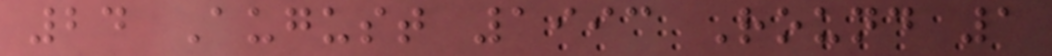24 August 1993 Round 1
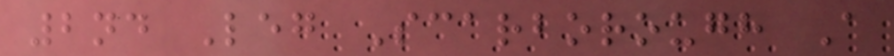2nd Leg Scarborough A
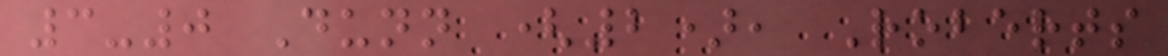3-0 Dunn (2), Roberts
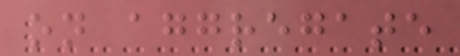on aggregate
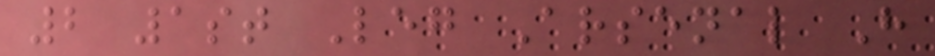2 1st Leg Arsenal H
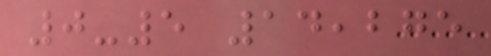0-5 14,275
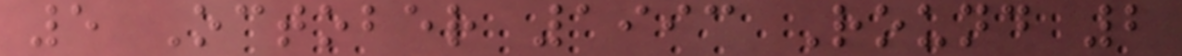5 October 1993 Round 2
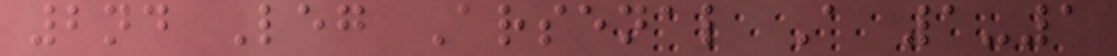2nd Leg Arsenal A 1-1
